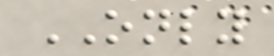ONLY
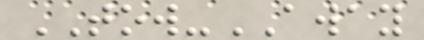TOW-AWAY
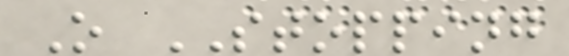O STOPPING
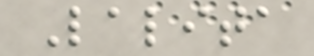Lalita
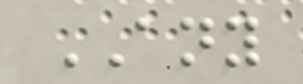ANY
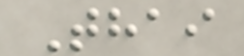Thai
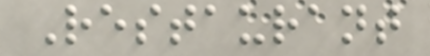Restaurant
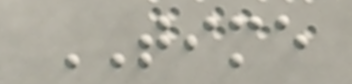TIME
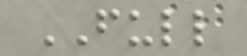FULL
